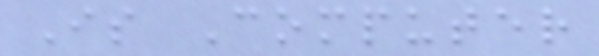Is Computer
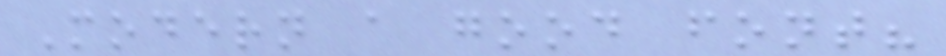Modern a good font?
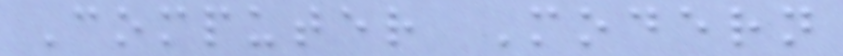Computer Modern
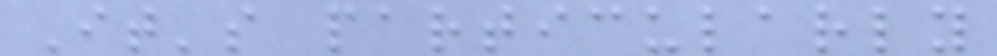It's particularly
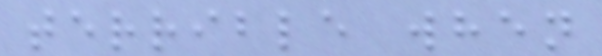terrible when
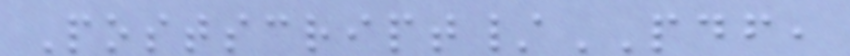Postscript/PDF,
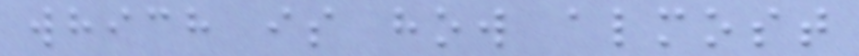which is how almost
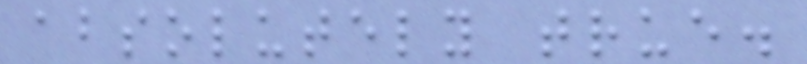absolutely true.
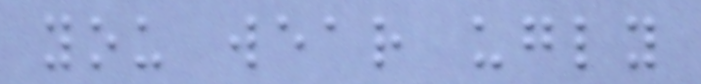you wear ugly
